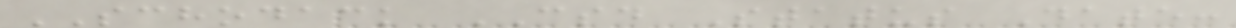SCHODACK CSD Status Date:
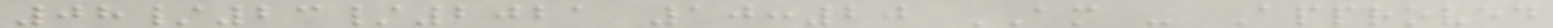08/23/2021 10:20 AM - Approved
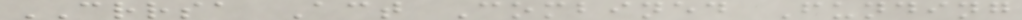CRRSA Act Combined Funding
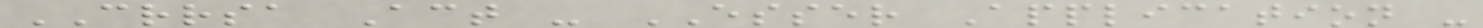CRRSA Act - ESSER Application -
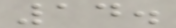14.
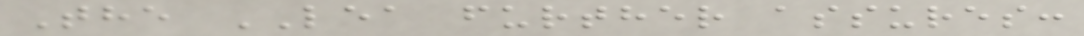The LEA further assures:
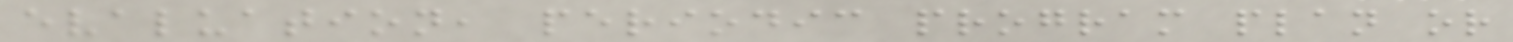evaluation, periodic program plan or
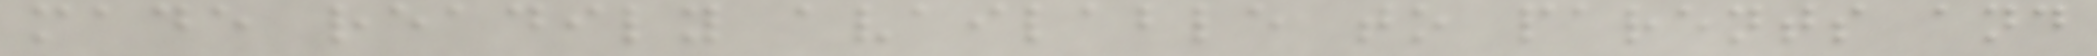made readily available to parents and
